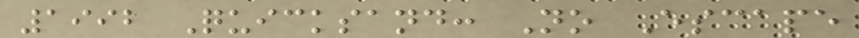1992 Quicksand: No Escape
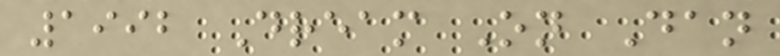1992 Dream On Dan
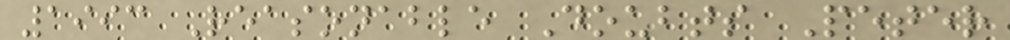1993 Reasonable Doubts Peter
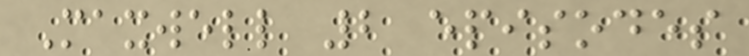Maxwell 2 episodes
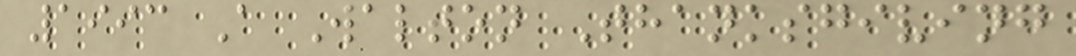1993 A Walton Thanksgiving
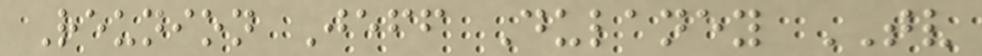Reunion Jeff Dulaney TV
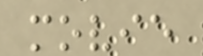movie
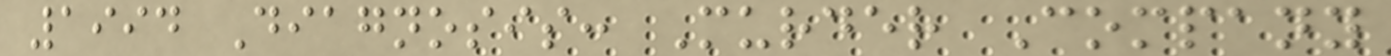1994 Diagnosis: Murder Company
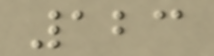123
